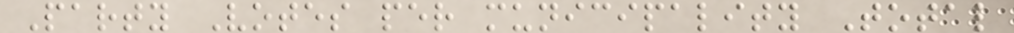Party Votes per municipality Total
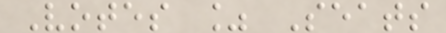Votes % Seats
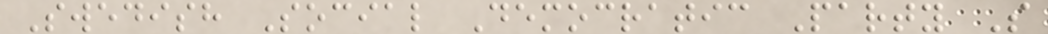Swedish Social Democratic Party S
